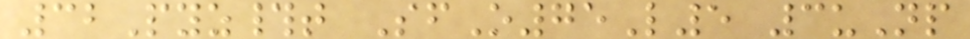32Pyz#t SfO75L5 3uNp
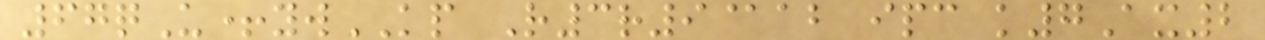67qU+ywKP R3r9@ab ipc k7Ax2
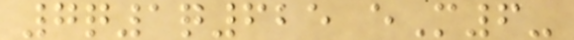7q1q625 eM6-
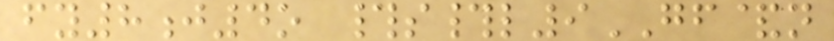fy8j4o #s#l9GF&n
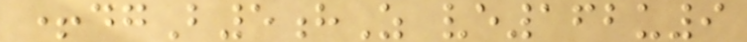+dgB5hZ ve162u9
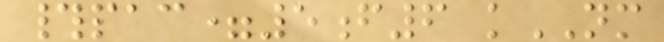#pac=5f6 kNM
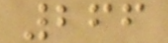266
